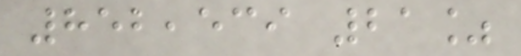852,539 21%
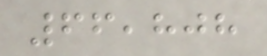66,808
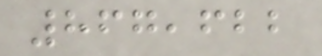867,622
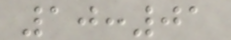10:01
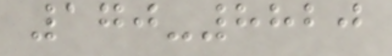170-8820
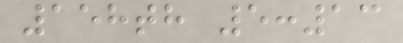158th 5:13
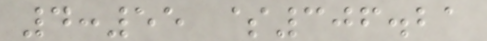4:55 $306.21
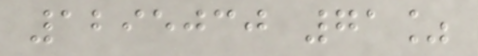1295030 71%
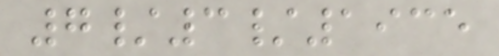7/3/1935
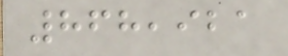868,921
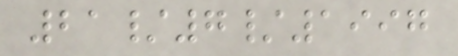21/7/1997
